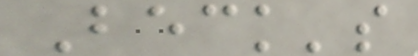Beck's
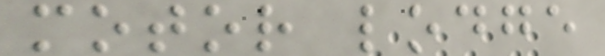motor lodge
